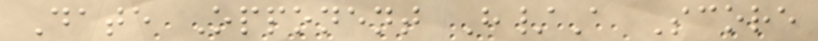Date Opponent H/A Score
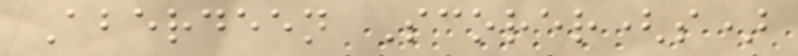Aberdeen Scorer(s)
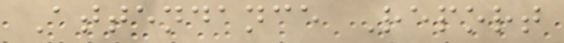Attendance Report
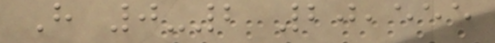H 0-2 20,555
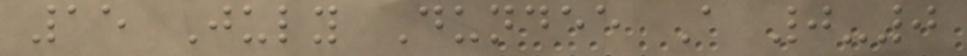15 July Dundee A 0-0
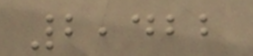2,422
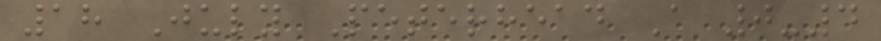18 July Peterhead A 0-4
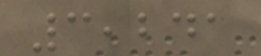3,241
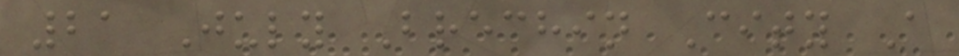21 July Brechin City A
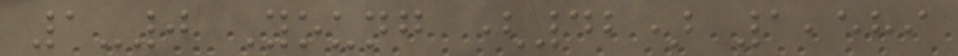1-0 Young (42) 1,589
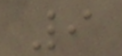9
